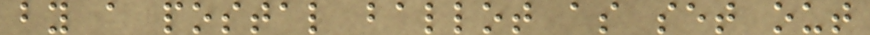by a postal ballot as set out
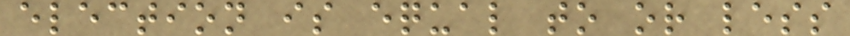election is equal to or less
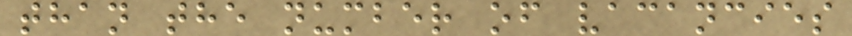than the number of vacancies
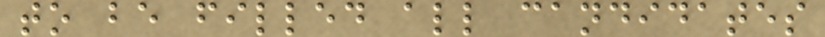to be filled all candidates
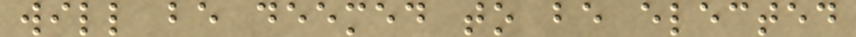will be deemed to be elected
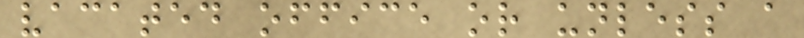vacated office or unless a
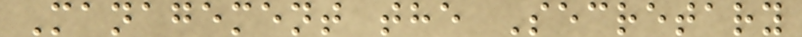Management the Secretary
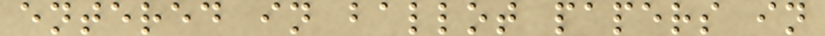entered in ballot papers in
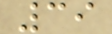39
